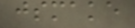jsmake
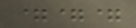===
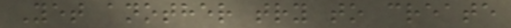Yet another try to create
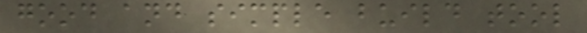good and simple build tool
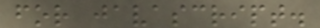for javascript.
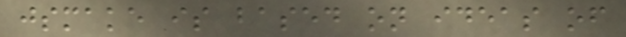jsmake is based on ideas of
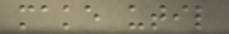make util
